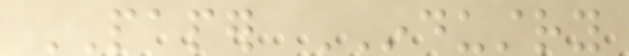PAPER INDUSTRY
